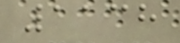1138
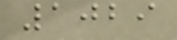1029
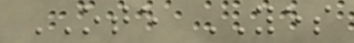OTE YES
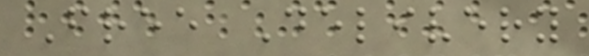Free Delivery
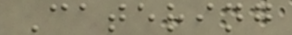Catering
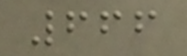666
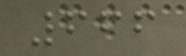666
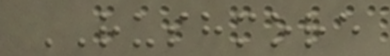RUSHMORE
